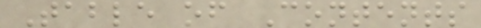Table of Contents
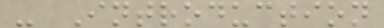- Introduction
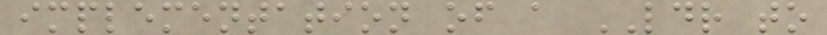implementation of a LDR to
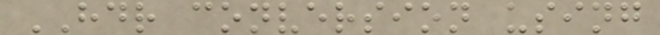HDR conversion using
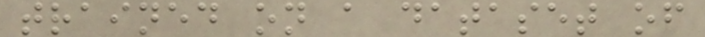trained on a dataset of
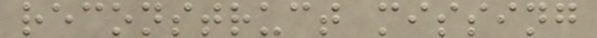reconstruct missing
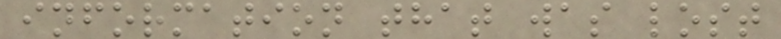information that was lost
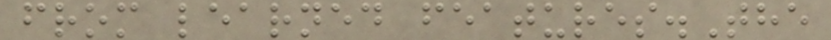from learned features.The
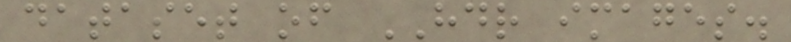dataset of HDR images.
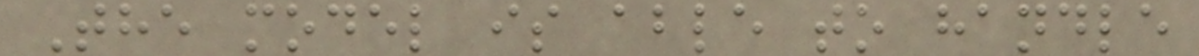The model is able to handle
